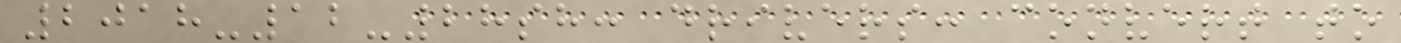2018-12-28sh: drivers: convert to
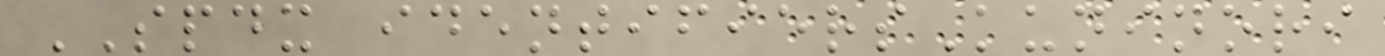SPDX identifiersKuninori
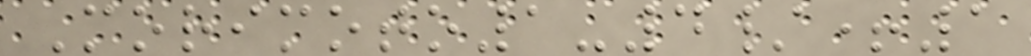Morimoto1-4/+1
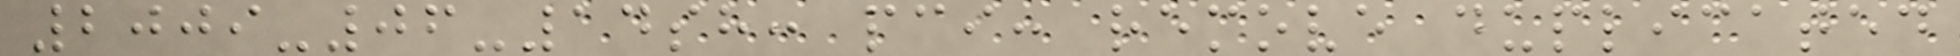2009-06-14sh: pci: remove duplicated
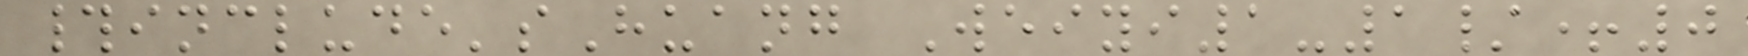#include'sHuang Weiyi1-1/+0
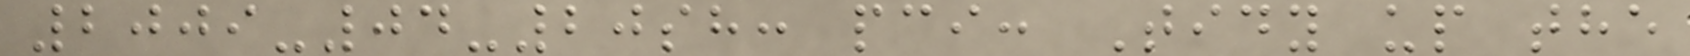2009-04-20sh: pci: Tidy up the
